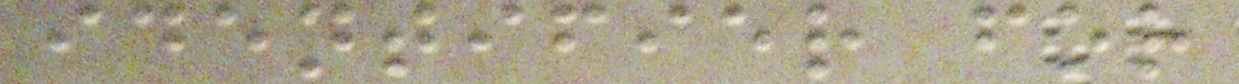identifier for
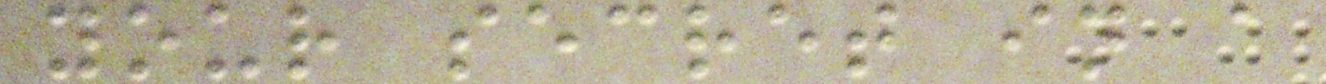your secret in a
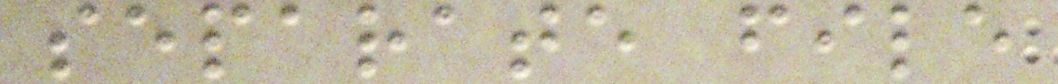separate file
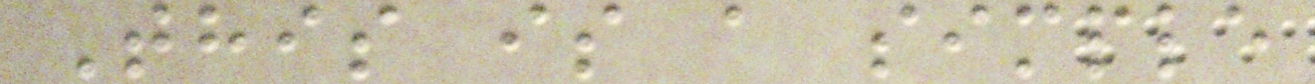This is a simple
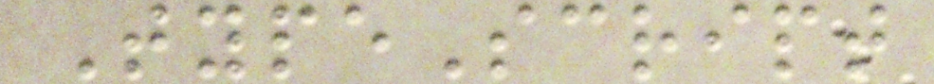TypeScript
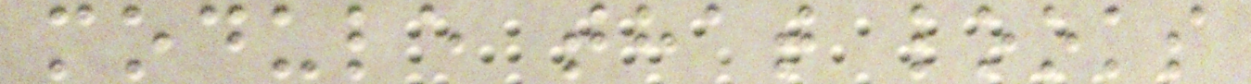module that looks
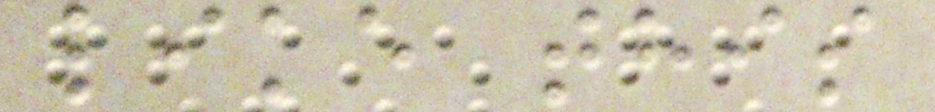like this
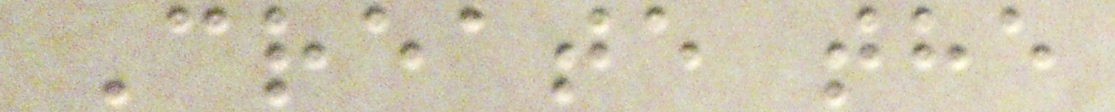Create the
